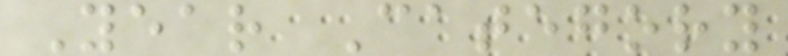Year Category
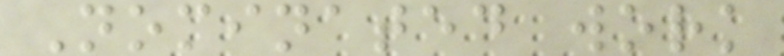Nominated work
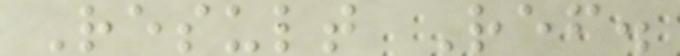Result Ref.
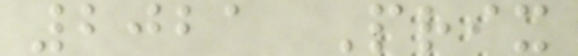2021 Prix
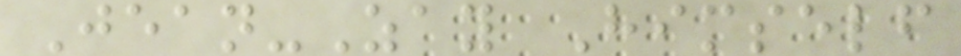Jean-Zay Himself
